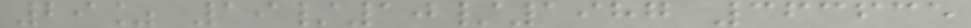29% 19/10/1987 363635
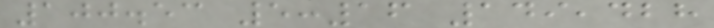100.53 5:16 149,428
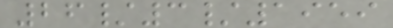26/3/1959
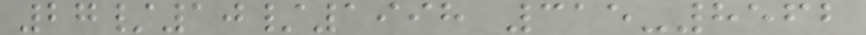27/10/1998 315-8562
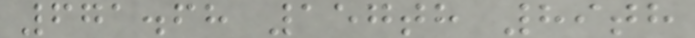671.68 157th 89th
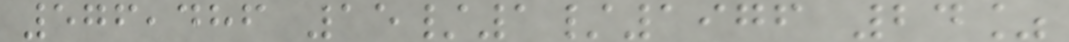576,486 15/1/1976 24%
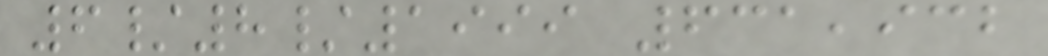6/8/1999 631,932
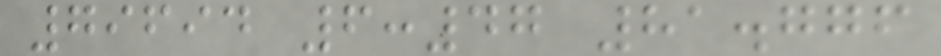79694 6:47 81.776
